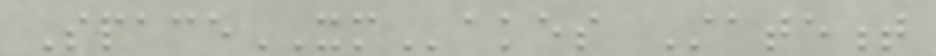SpaceXMakes Statement
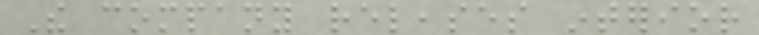The company releases interior
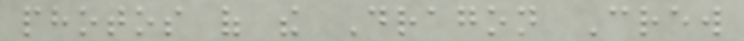photos of the Dragon Crew
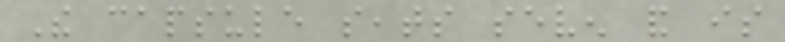The capsule seats seven and is
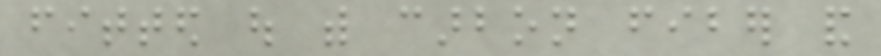fitted out with carbon fiber and
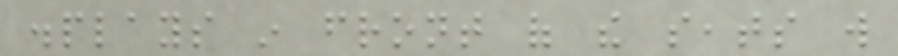displays in front of the seats will
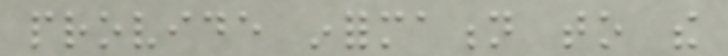provide information to the
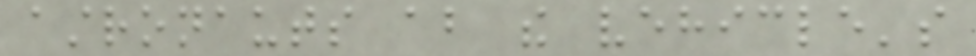astronauts about the vehicle's
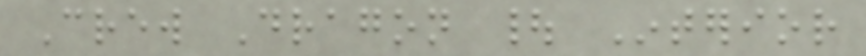Crew Dragon | Interior
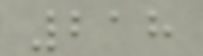218
